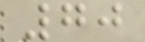70
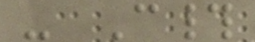- C#
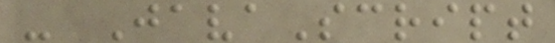- JavaScript
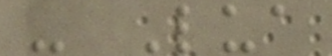- Lua
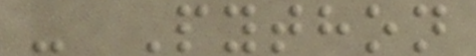- Python
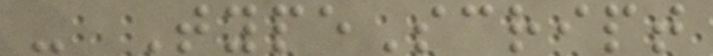- TypeScript
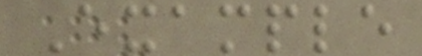Example
